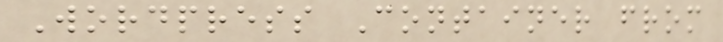Wordpress Container from
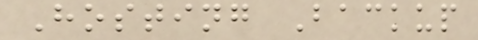Hosting Backup
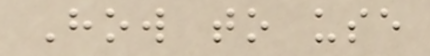How to use
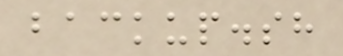backup.sh
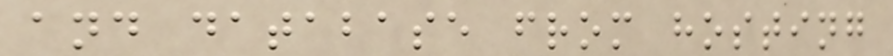and database from hosting
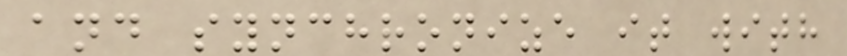and synchronize it with
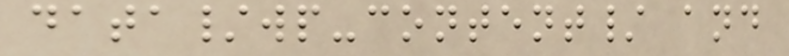data/wp-content/ and
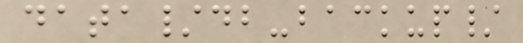data/db-backup/
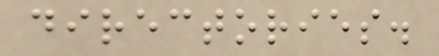directories.
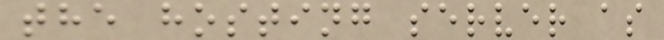the hosting server as
